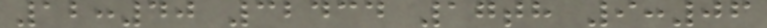12:40 32434 17th 9:06
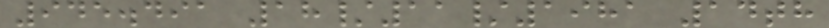945.491 18/11/1981 14th
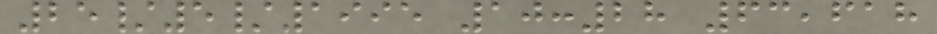25/5/1995 10:28 63,618
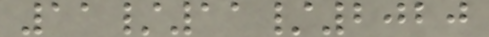11/11/2020
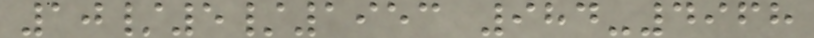10/5/1953 984-4968
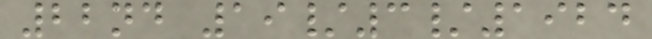22nd 19/3/1924
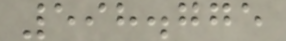598.775
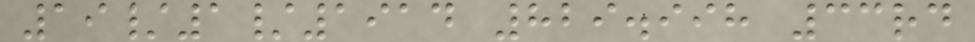19/1/1914 829.998 33rd
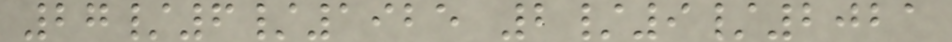27/6/1925 2/9/2021
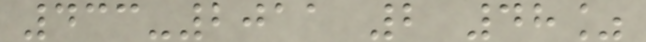433-2011 2 48%
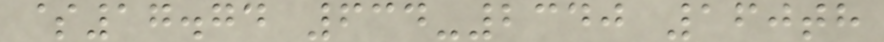$17.74 634-2340 160th
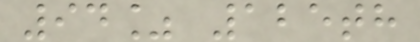94% 125th
